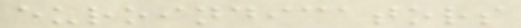euroindicators
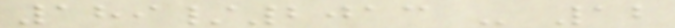189/2013 - 12
